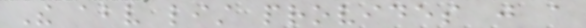The above list provides just a
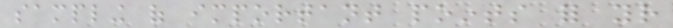sampling of important points for your
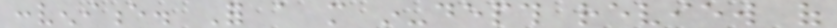convenience. For a more in-depth review of
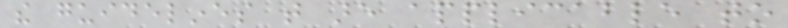the guidelines that are applicable to
